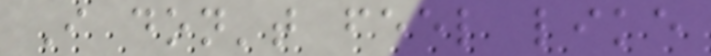I don't feel like
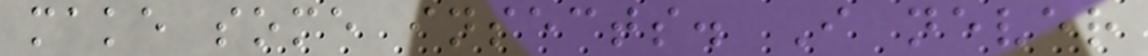make some insects. I never
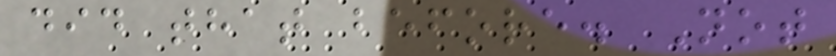did that before. Not
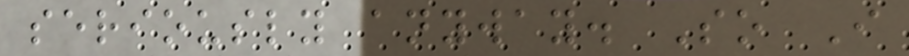seriously anyway. So I
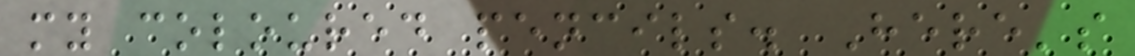my coloured pencils. Here's
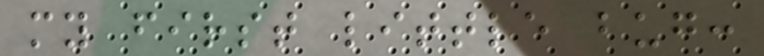my first little bug:
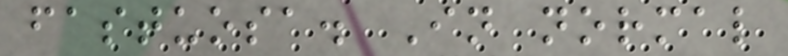fastuosa. In normal
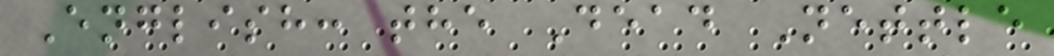English: the Dead Nettle
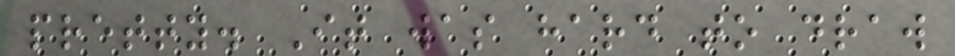pretty. It was hard to draw
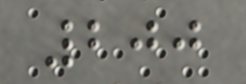200
